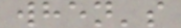when's
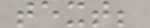text;
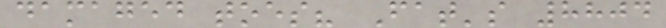damaged toes? Fat's 8804
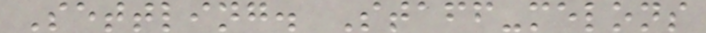Settling. Staff-melons
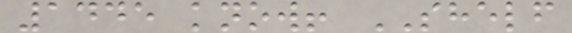1445 know! SHELF
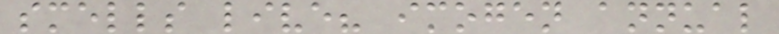smells live? imogen annual
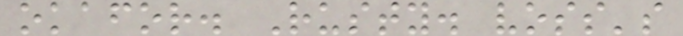okafor. Rusty. voss's
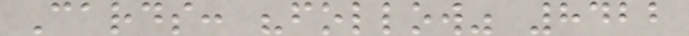Cards: "follow" 8422
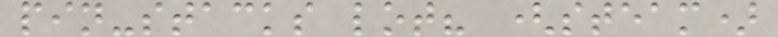pin-stacks lot? (steam)
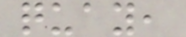quay,
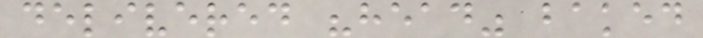delivered "head" baked
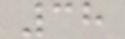38
